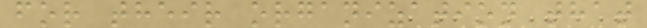for their organization that
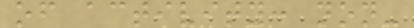of activity: non-
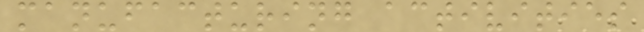manufacturing activities
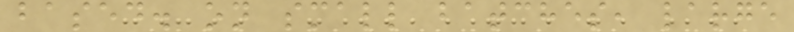based. on small batches, large
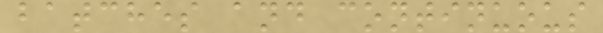batches and continuous
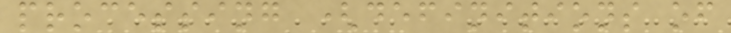processing (definitions of
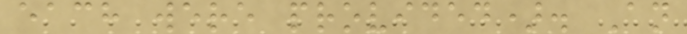each were provided). An
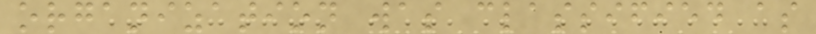organization was classified as
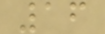16
